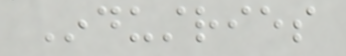Industries
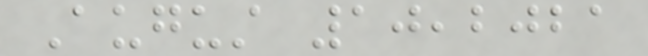August 10,2021
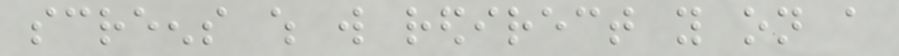screens which will redirect you on a
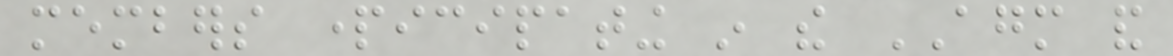members participating in the AGM and
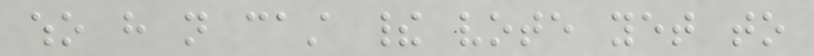who have not cast their vote yet to
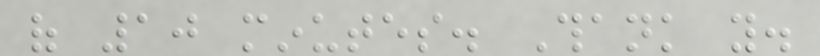of 10 minutes. Thank you.
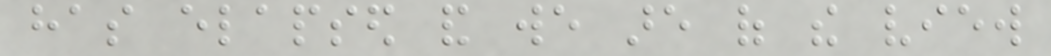has elapsed and we are of the view
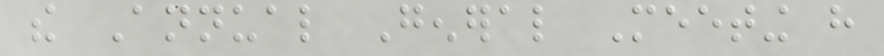the Annual General Meeting have
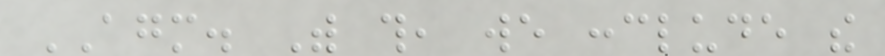AGM. With this, we conclude the
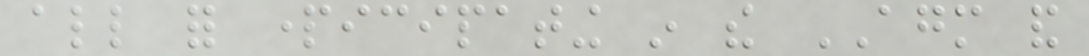all for participating in the AGM and
